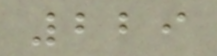229
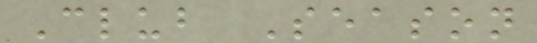Club Season
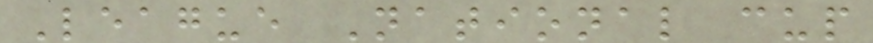League National cup
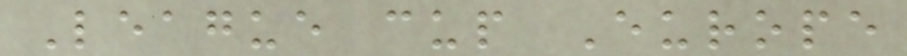League cup Europe
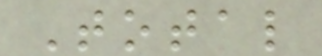Total
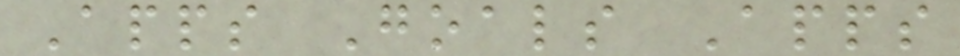Apps Goals Apps
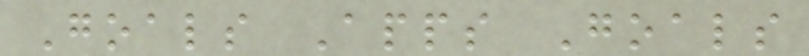Goals Apps Goals
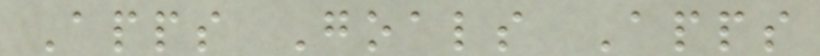Apps Goals Apps
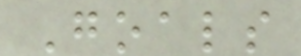Goals
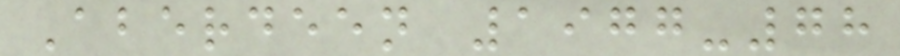Aberdeen 1977-78
